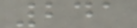241
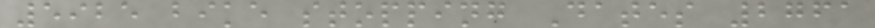5925 bike stopping Dates 2761
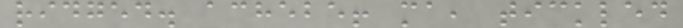ridged. achebe! ma, tickled
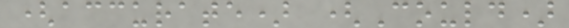(accurate) (Could)
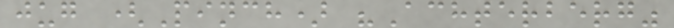jug (Pinch) "Achterberg"
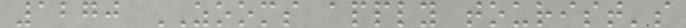1270 ZOOMS apply tourist's
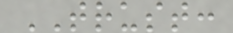TRUST:
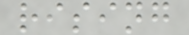rising
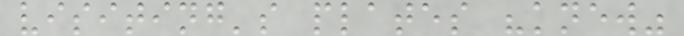visiting's plates "knew"
